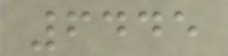6445
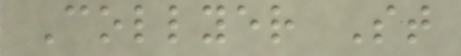Collyer St
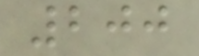200
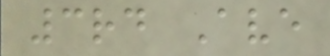3rd Ave
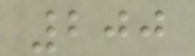200
